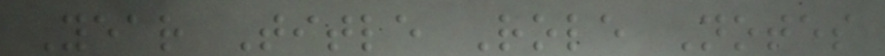Year Title Role Notes
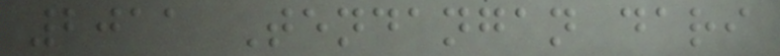2011 Tendangan dari
